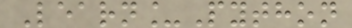Learn_Python
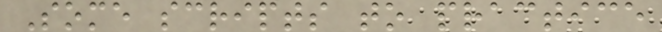Some scripts to practice
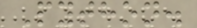Python.
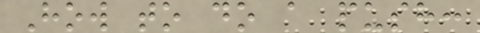How to do a push:
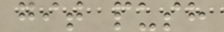git push
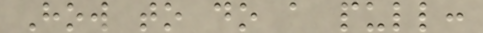How to do a pull:
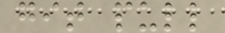git pull
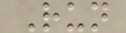Run
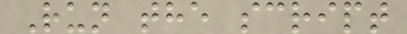Run the script
